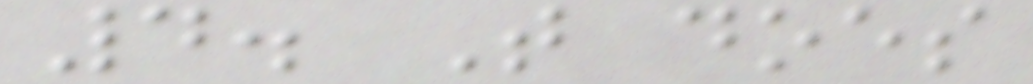4. That does
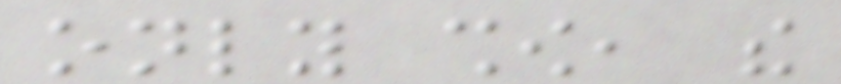only show, the
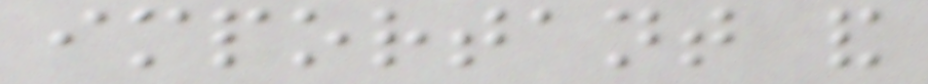important and
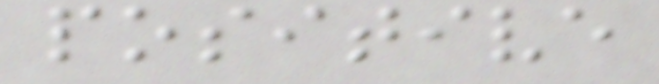positive
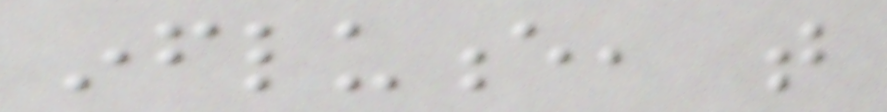influence, that
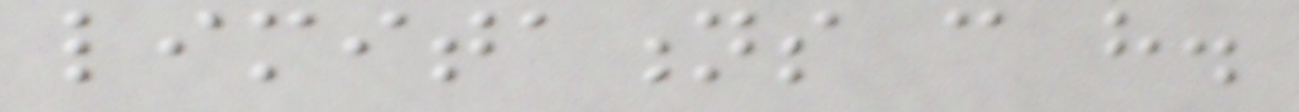limitations can have.
